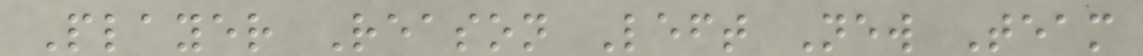Player Reason Left New Team
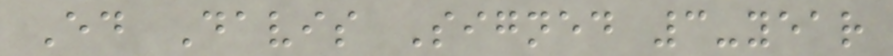Ed Davis Signed 3-year
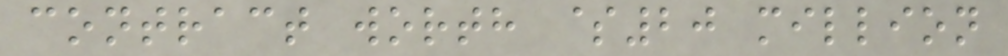contract worth $20 million
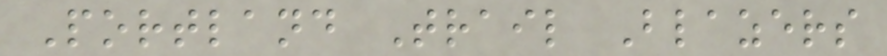Portland Trail Blazers
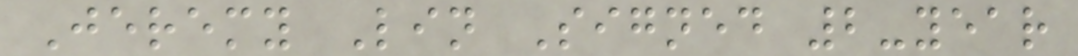Jeremy Lin Signed 2-year
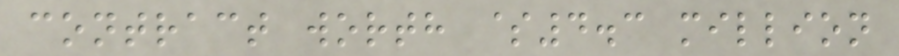contract worth $4.3 million
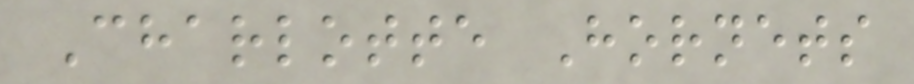Charlotte Hornets
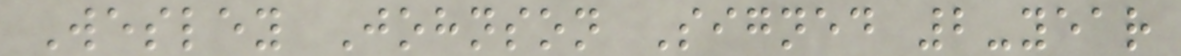Wesley Johnson Signed 2-year
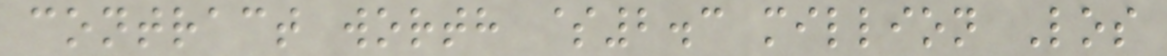contract worth $2.3 million Los
